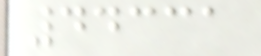44331
